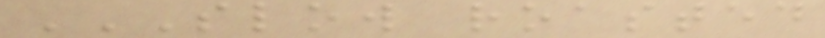SLOW ROASTED
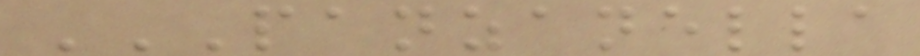PANZANELLA
